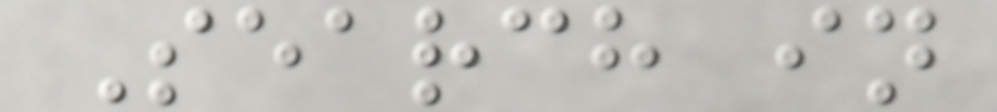Search in
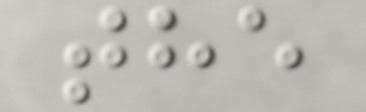the
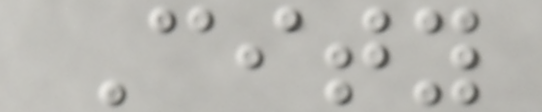City
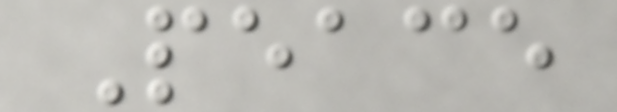Peace
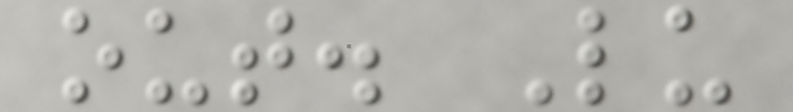out. Lu
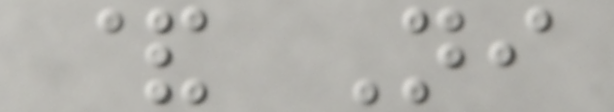& Ni
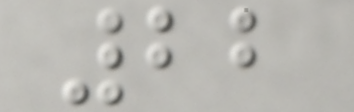22
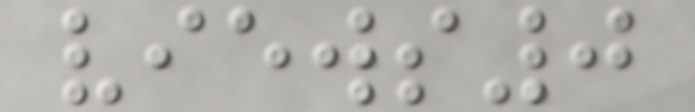views0
